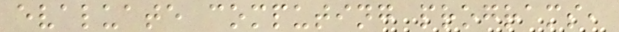evaluate computing programs,
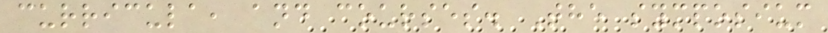curricula, and courses. The symposium
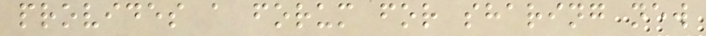provides a forum for sharing new
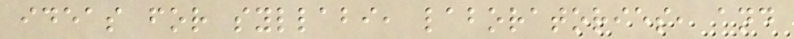ideas for syllabi, laboratories, and
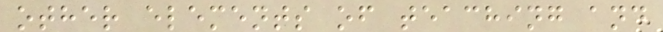other elements of teaching and
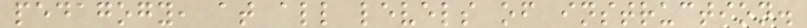pedagogy, at all levels of instruction.
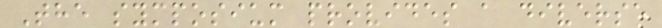The symposium provides a diverse
